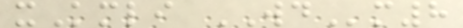xKmli WDm8
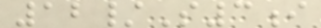12/S3i
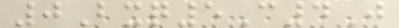0Bxq5C4J
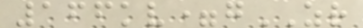166kv=gZR
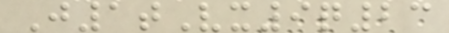J1tVx9q23
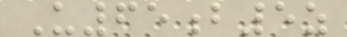U65b5z
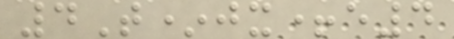4T*jx+e4
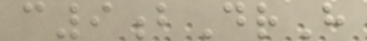c9bDrH
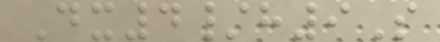Dx4/h9S
